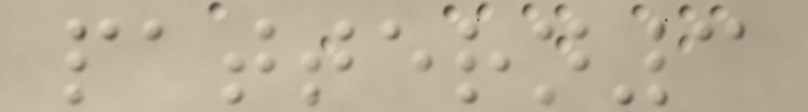pattern3
